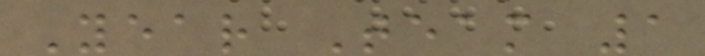Year Team 1
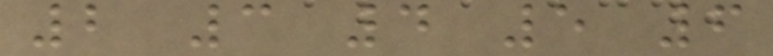2 3 4 5 6
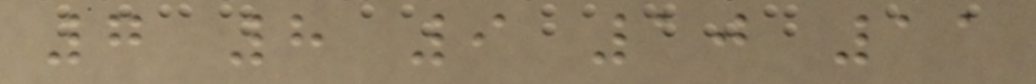7 8 9 10 11
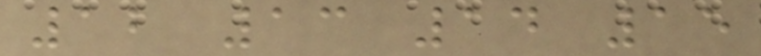12 13 14 15
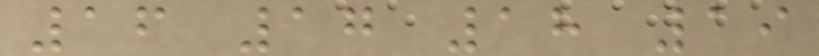16 17 18 19
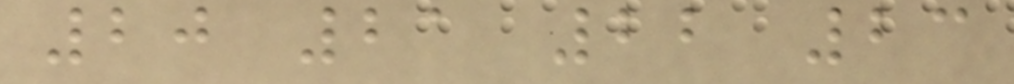20 21 22 23
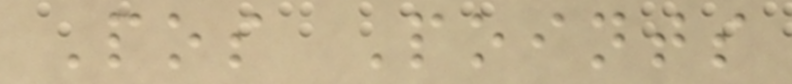Pos Points
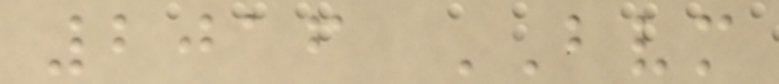2016 BVM
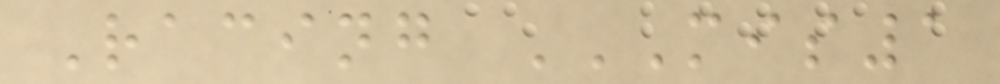Racing MIS1
